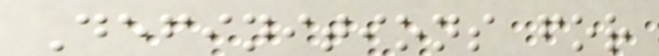Definitions for
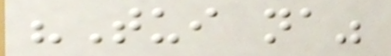"Tui na"
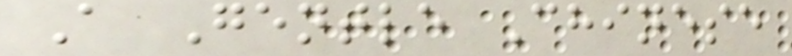A Gentle Chinese
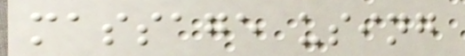massage using
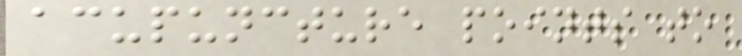acupuncture points to
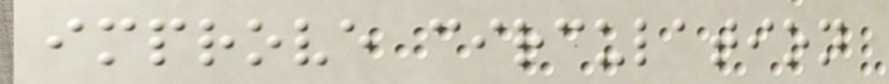improve circulation
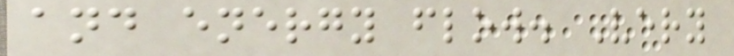and energy flow. Very
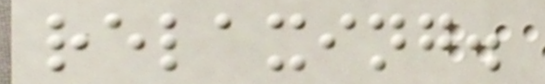relaxing.
